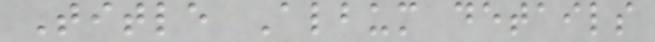Title Album details
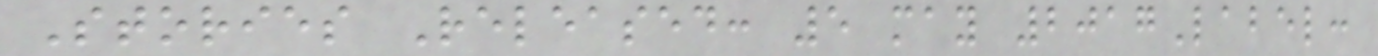Stories Released: 5 may 2017Label:
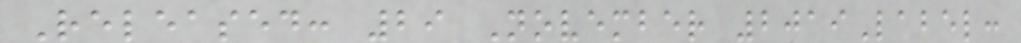Released: 29 November 2019Label:
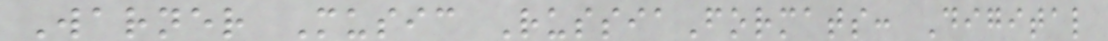Warner Music RussiaFormats: Digital
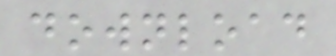download
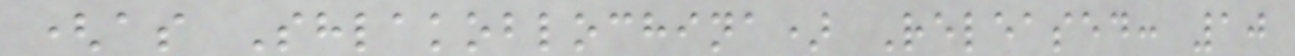(as Shlakoblochina) Released: 10
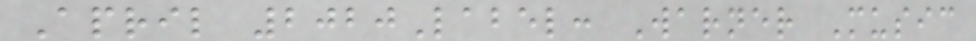April 2020Label: Warner Music
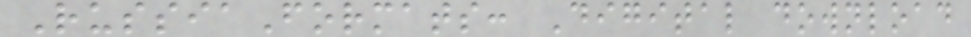RussiaFormats: Digital download
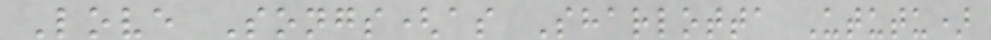Love Songs(as Sharlotta Ututu)
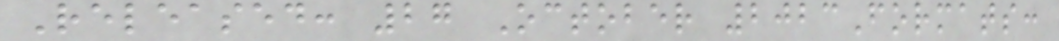Released: 27 October 2023Formats:
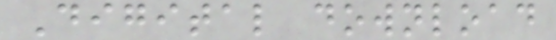Digital download
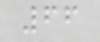66
